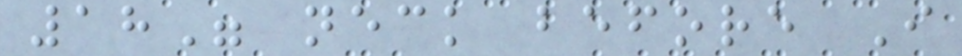18" neck before I
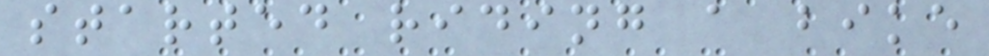started riding a bike
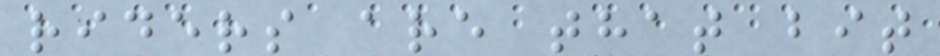riders are that bit
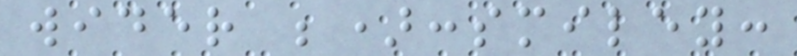wider ;):smiley:
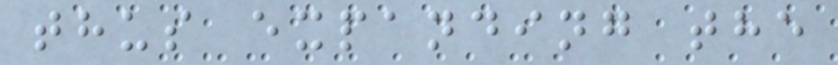thus expanding the
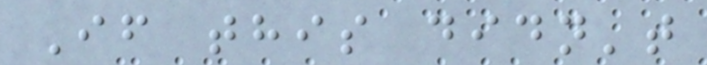If this didn't
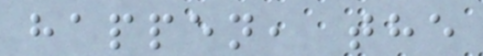happen, the
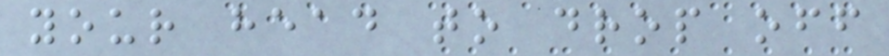your head to drop off
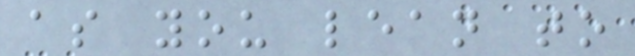as you lean to
